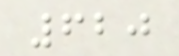620
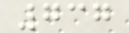737
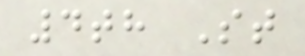4th St
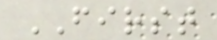FIRST
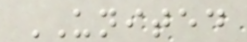UNITED
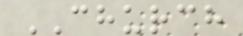CHURCH
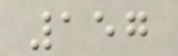157
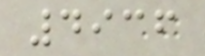4936
